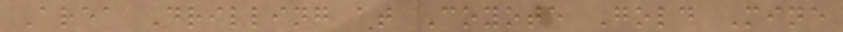Area Drilling at Coyote Gold Mine
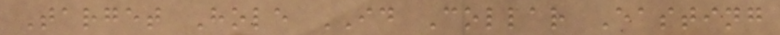Target Hole ID Collar Easting
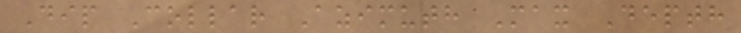Dip Collar Azimuth Max Depth
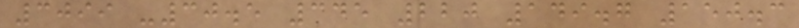3099 -30.5 345 220 149.7 150.3
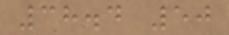38.4 50
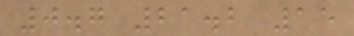0.7 21.2 15
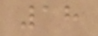18
